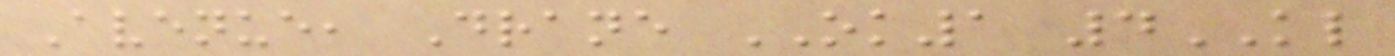Avenue, Drane OK1 4KL
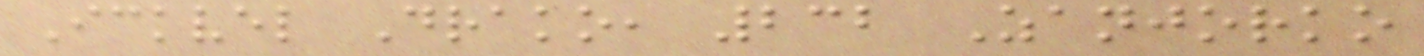Ickvel Drako, 232 Zanjorko
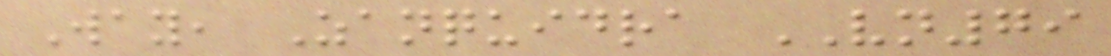Way, Zanquidra VN79
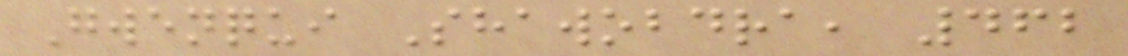Gwenqui Shawobdra, 462
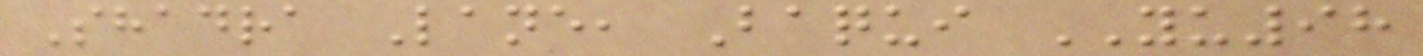Shadra Lane, Baqui YU98
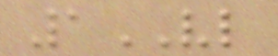1VL
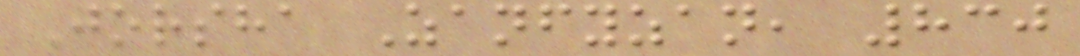Jorsha Zanfyzan, 830
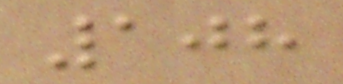108
